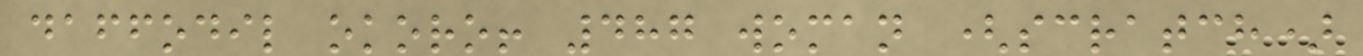daffodil okoro! 487 woman (scratch)
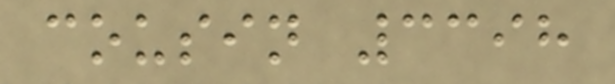cousin 3398
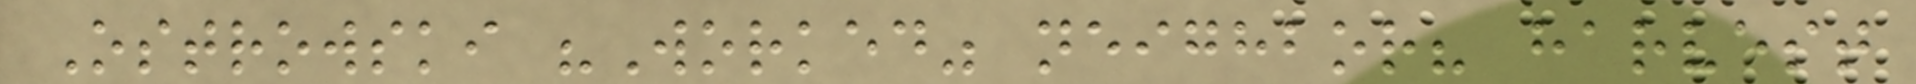Ostrowski "Worked" neighbor? harvest
